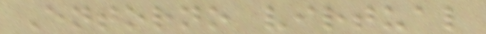Entorno virtual
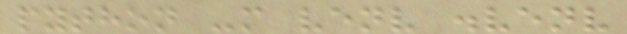python -m venv .venv
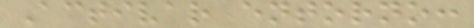Activar entorno:
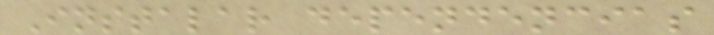Instalar dependencias
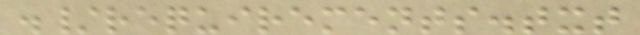./requirements.txt
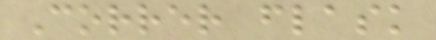Correr flask
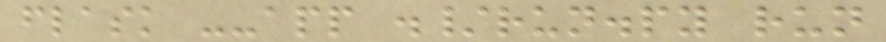flask --app ./run.py run
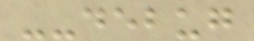--debug
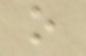o
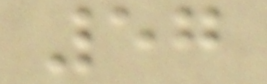57
